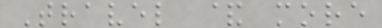Travel & more
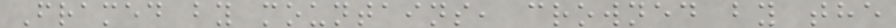Framed by mountains, crowned by the
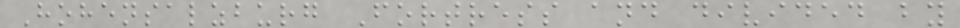Hohensalzburg Fortress and divided by
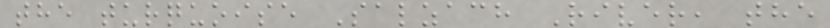the turquoise Salzach River, the
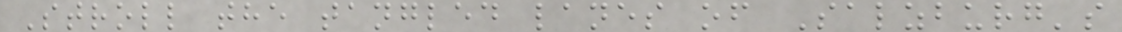Stroll the tangled lanes of Salzburg's
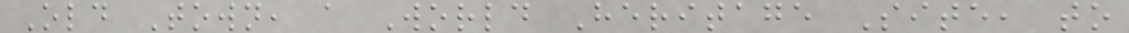Old Town, a World Heritage Site, to
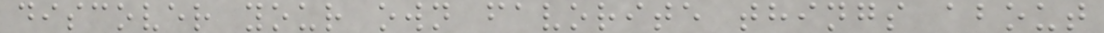discover your own favorite things about
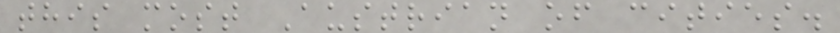this most Austrian of cities.
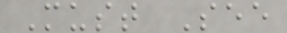Must See
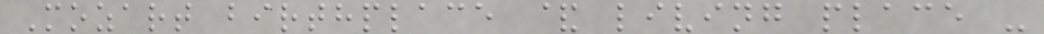Mozart birthplace & living place -
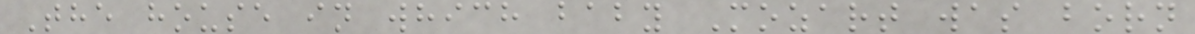The house in which baby Mozart was born
